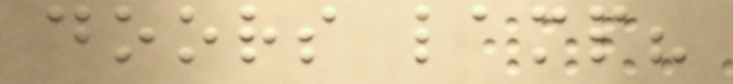doors lamp?
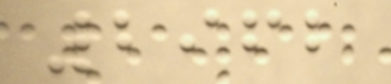2962
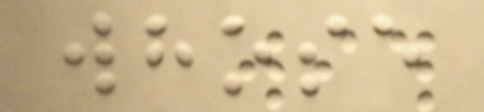whose
